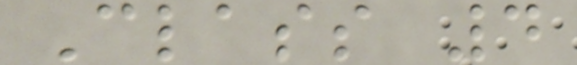Class 4
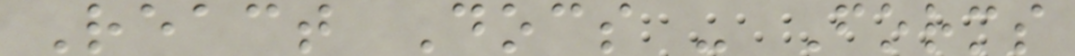React Docs - Forms
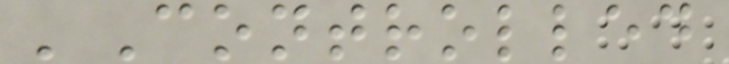'Controlled
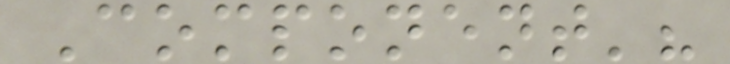Component'?
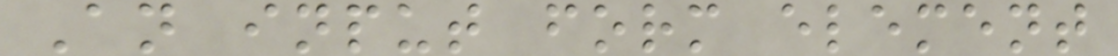An input form element
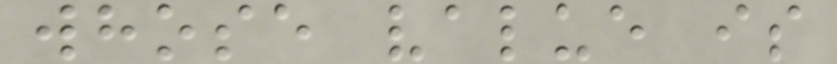whose value is
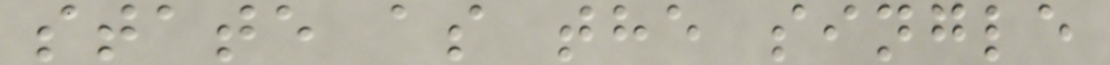state as the single
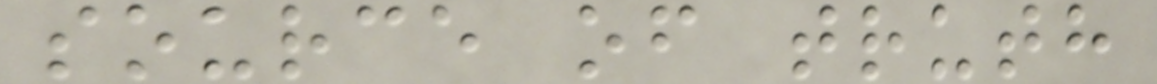source of truth
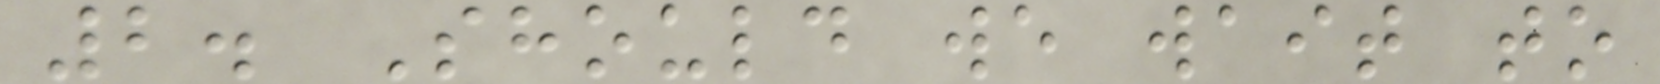2. Should we wait to
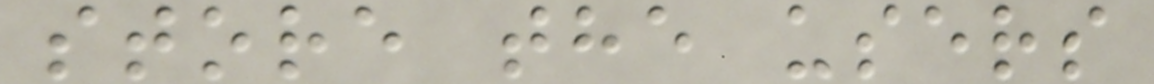store the users
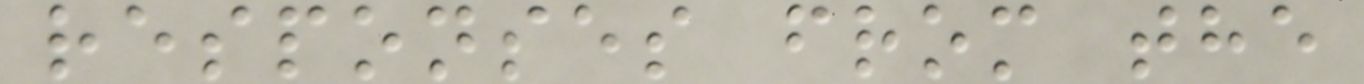responses from the
